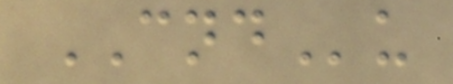CNDu
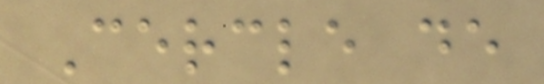Cercle de
